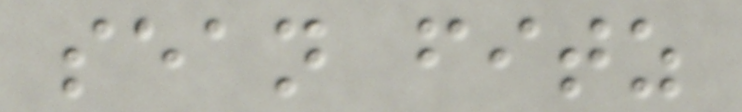sean fitz
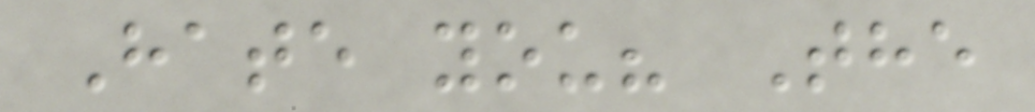Hate you? The
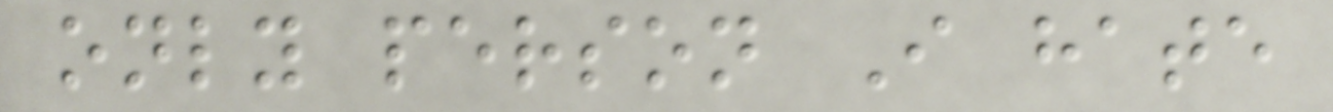only person I hate
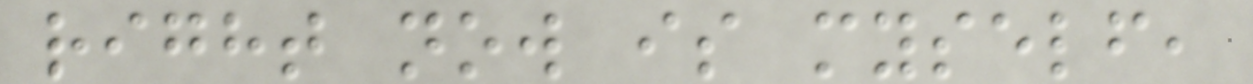right now is myself,
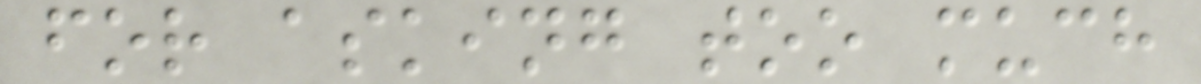for asking too much
